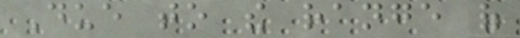Due to the range of
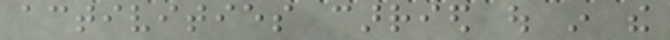activities carried out in the
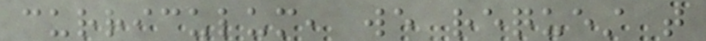curriculum, we request that
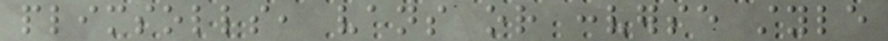plimsolls, vans or converse style
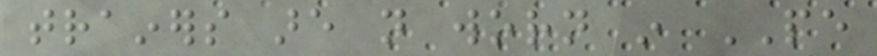trainers are not worn in PE
